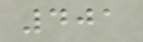401
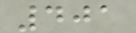401
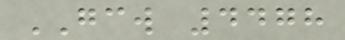GCW 4478
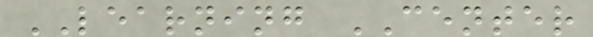LEARNING CENTER
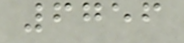6756
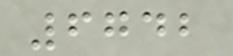6742
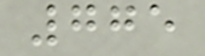775
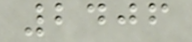2406
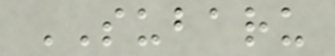SUBARU
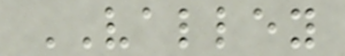VALLEY
